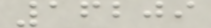16209
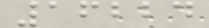16224
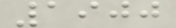1900
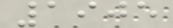1905
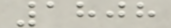1808
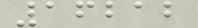16212
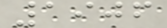1906
